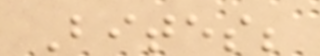Bites;
